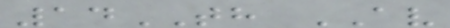14TH AV
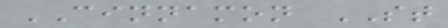CINNAMON ST
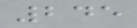245
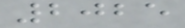2025
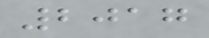2017
